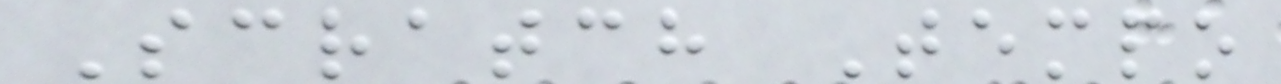Scratch Tempo
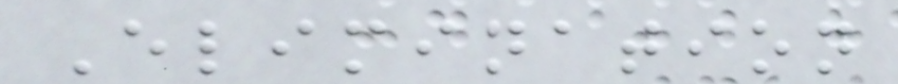Elimination
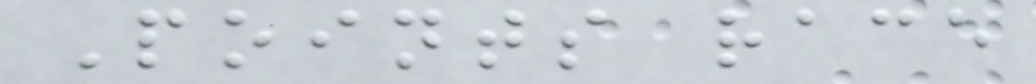Points race
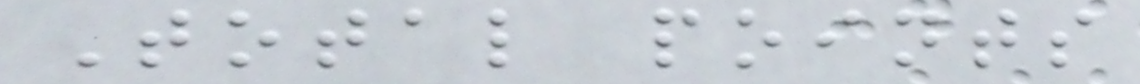Total points
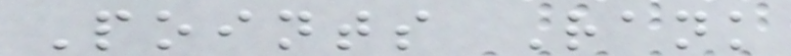Points Rank
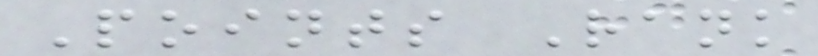Points Rank
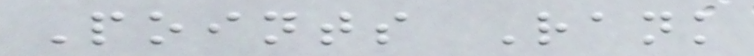Points Rank
